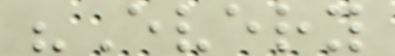"Every
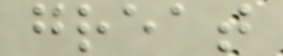great
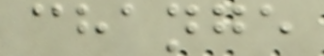change
